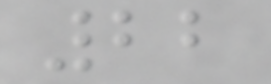22
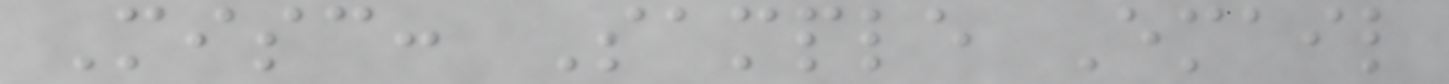Misc: Sample Email
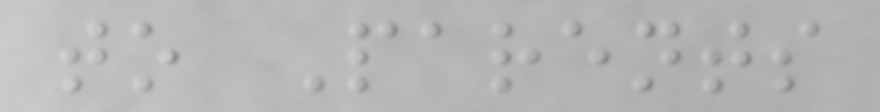to Parents
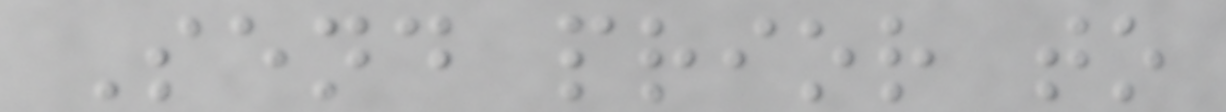Send prior to
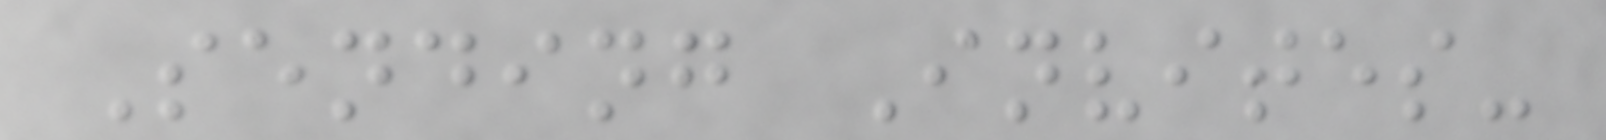Sending Invites-
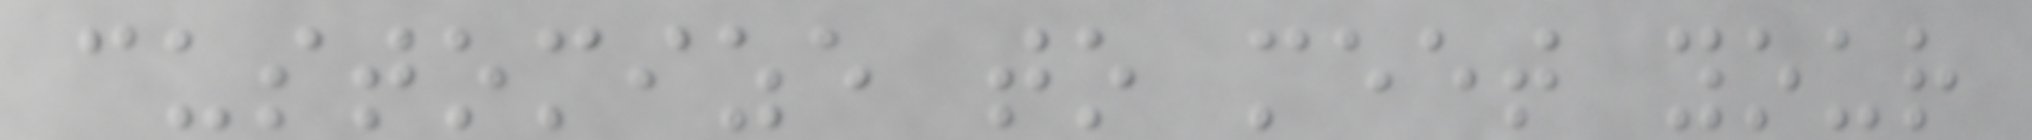customize to meet your
